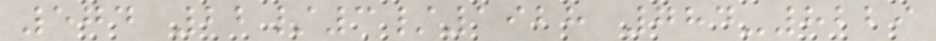574 22/3/1928 784-8229
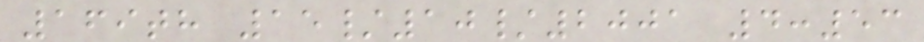169th 15/10/2001 4:53
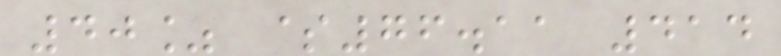40% $76.11 414
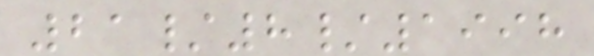21/8/1998
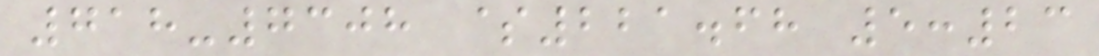718-7308 $221.68 5:23
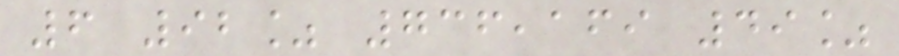6 92% 736,169 49%
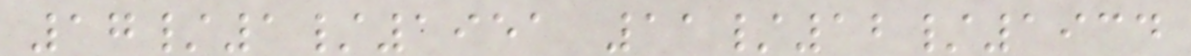17/1/1951 11/12/1934
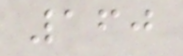160
